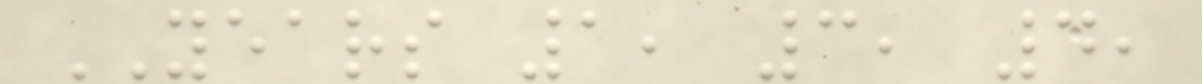YEARS 1, 3, 4,
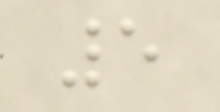5
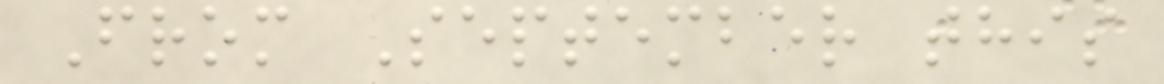From September this
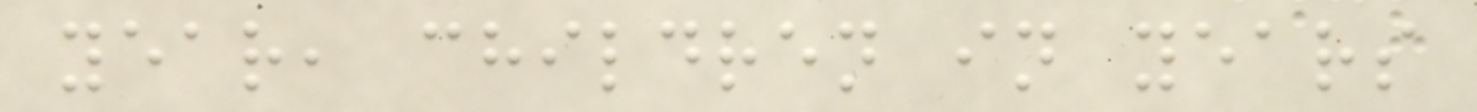year, children in years
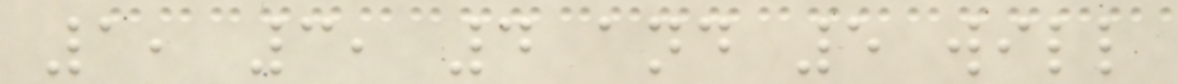1, 3, 4 and 5 will
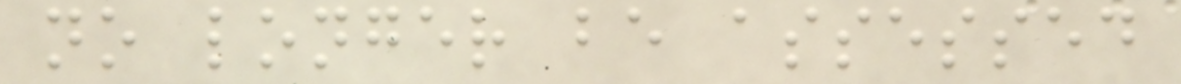no longer be assessed
